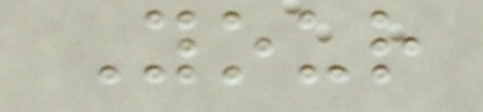Your
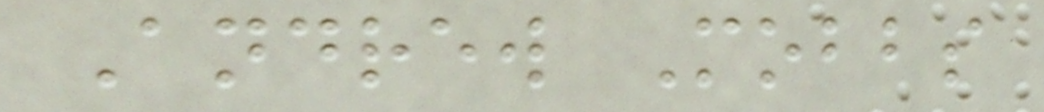Andrew Mobbs
